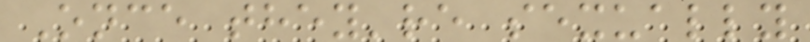Once they're sexually
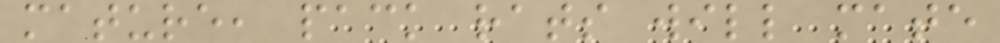mature, pack rats will mate
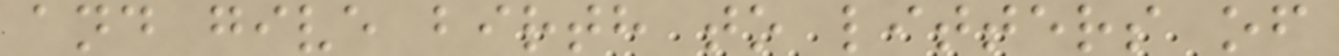and give birth to litters of
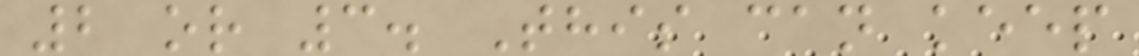2 or 3. This can keep
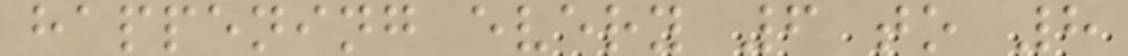happening every 6 to 8
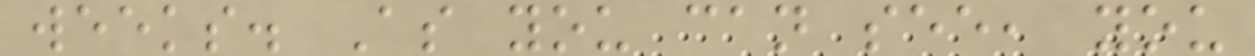weeks. As you can see, you
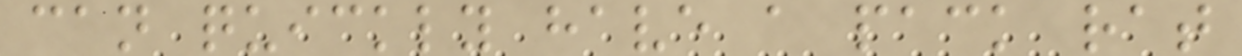can quickly have a pack rat
